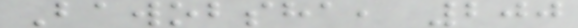Bawobsha, 200
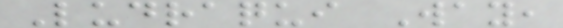Ludraqui Way,
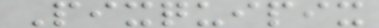Pixquipix
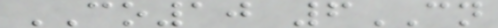CO10 6CN
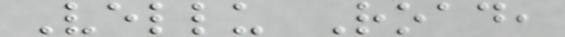Vellu Road,
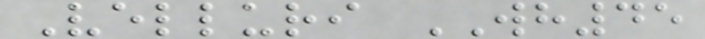Velluri WH45
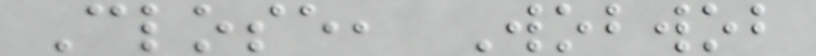Close, Wobwob
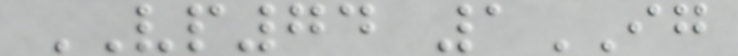VP74 1IG
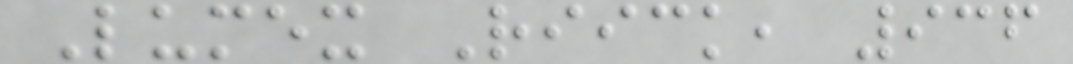Lumex Riick, 936
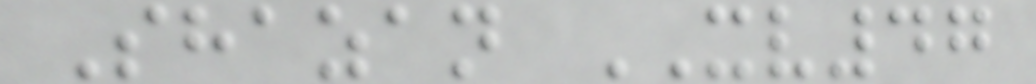Shazan XV47
